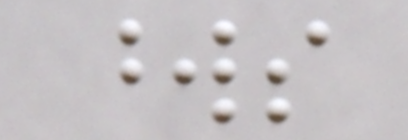words
